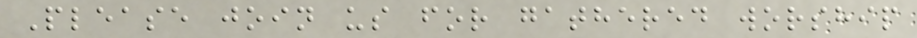Please join us for gathered worship
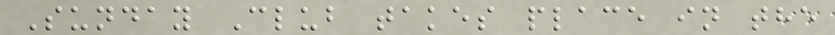Sunday Club takes place in the
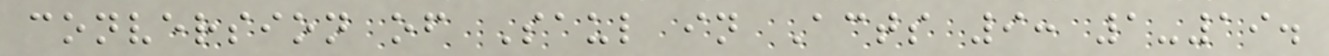conversion of Saul in Acts 9: 1-19.
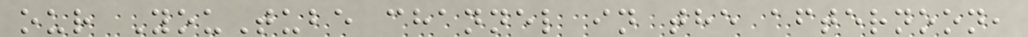our YouTube channel in the afternoon,
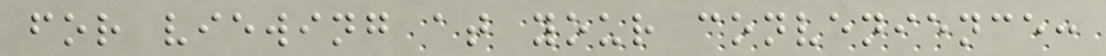for viewing at your convenience:
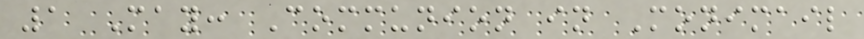1 May: Communion in Monimail
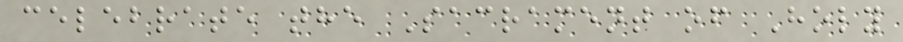celebrate the Sacrament of Holy
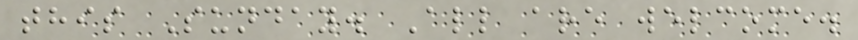this Sunday. All are welcome.
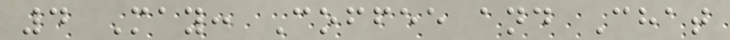4 May: Coffee and Chat
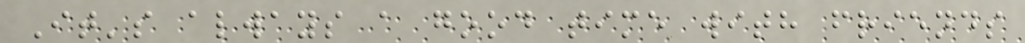It's always a good time with friends
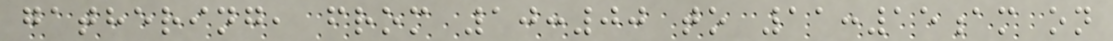gathering, from 10:00 to 11:15am on
